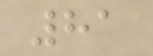81
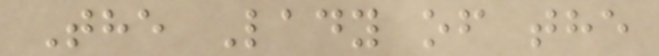The Lady of the
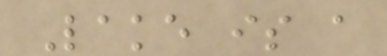Lake is a
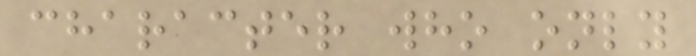character who only
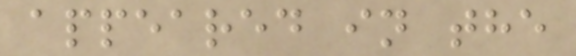appeared in the
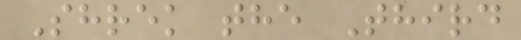Shrek the Third
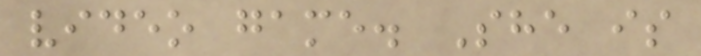video game. She is
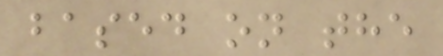based on the
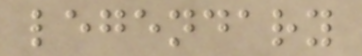legendary
